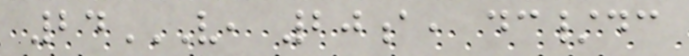24V, 20A, DC/DC
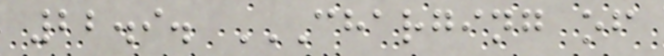22.9. CHARGING OF
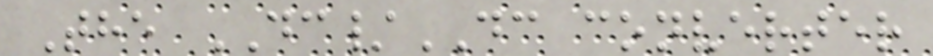The DC/DC converter
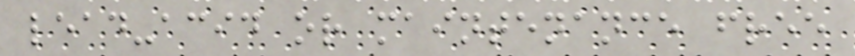lead-acid or maintenance free
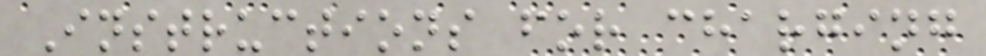Instructions for charging
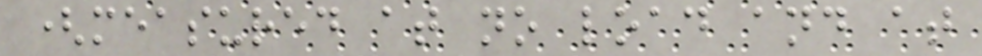(measured at no load and at
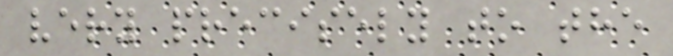very precisely to the
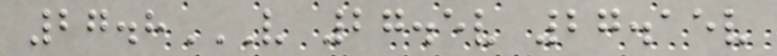27.8V 27.5V 27.15V
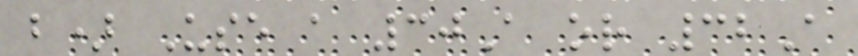b) Use a 30A or 32A
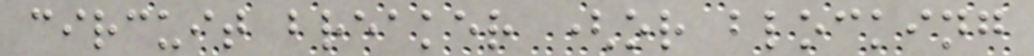circuit breaker (or blocking
